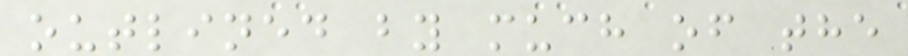outlined by much of the
